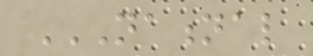NATIONAL
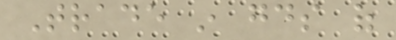Trade in goods of
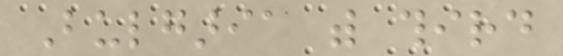Bulgaria with third
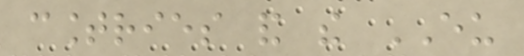countries and the EU
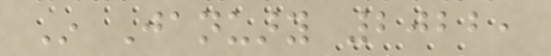In January 2022,
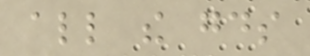all the goods
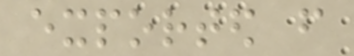exported from
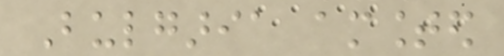Bulgaria amounted
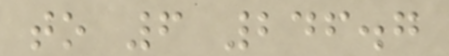to 6 246.7
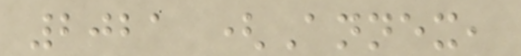2021 (Annex,
